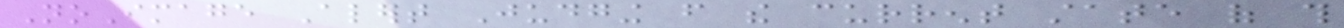NoImage Alert Judging from the current state of this
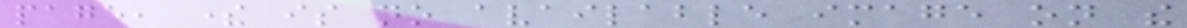page, there is no available image on the
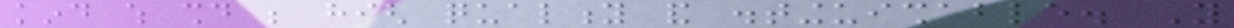kind which should be high quality and distinguishable. You
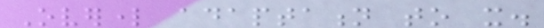Overlord adaptation to it.
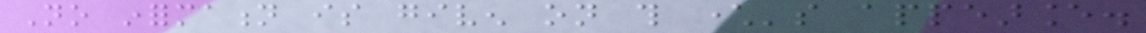No information is given on this character's appearance.
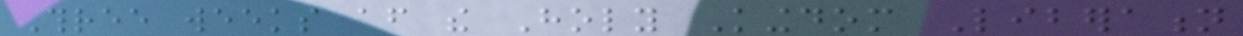Three weeks after the Holy Kingdom Liberation
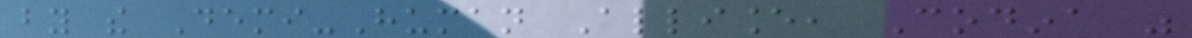by the Demi-Human Alliance, Codina was
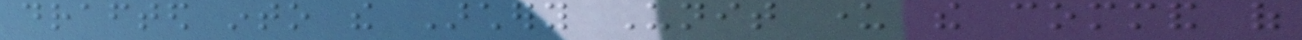drafted into the Archery Unit under the command of
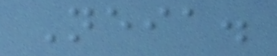Neia.
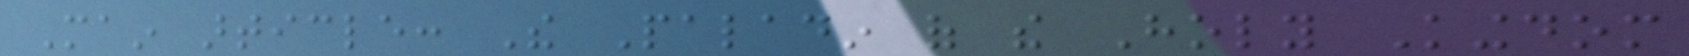Main article: The Paladin of the Holy Kingdom
